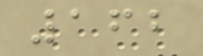162
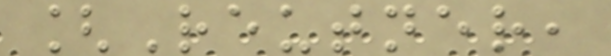[Reutner,
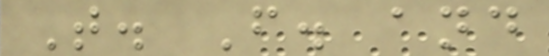T. F. and
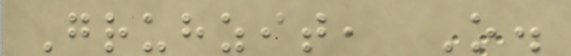Gruhzit, O.
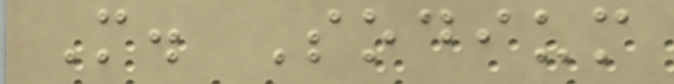M. Sodium
